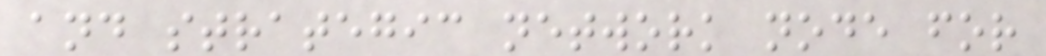and strategic network node for
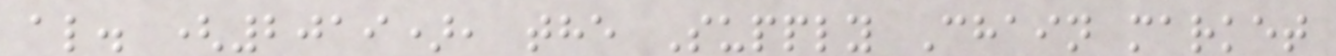al. (2019), the Supply Chain market
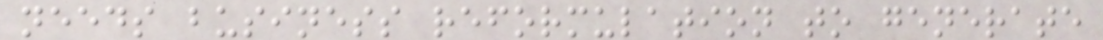needs business reformulation to generate
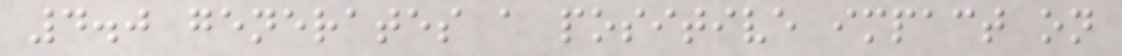4.0 generates a positive impact on
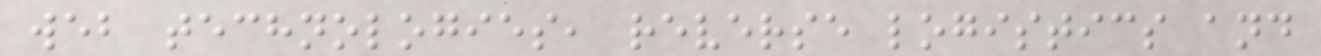web technologies, reverse logistics and
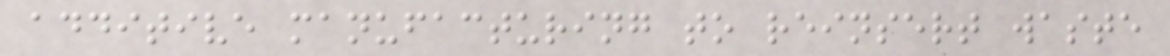additive manufacturing to reinsert waste
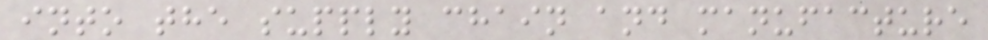into the supply chain and manufacture
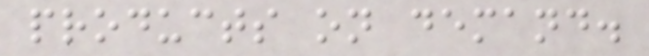products on demand.
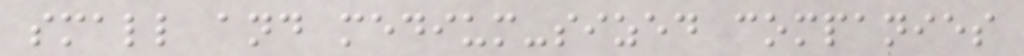small and medium-sized companies
